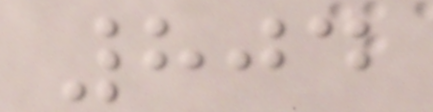804
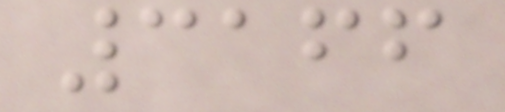3166
